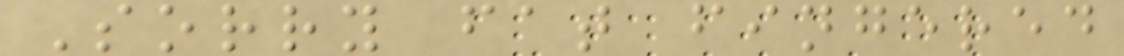Sorry fat fingered
